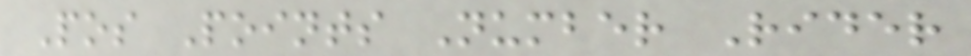Pos Points Number Rider
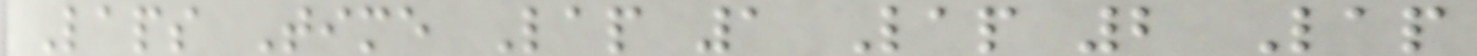Laps Time Lap 1 Lap 2 Lap
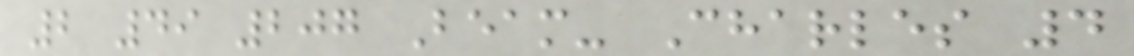2 49 207 Beam- Charles 4
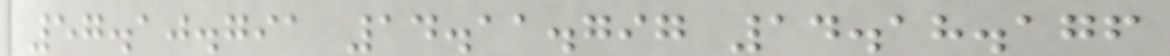57.10.791 14.11.797 14.18.176
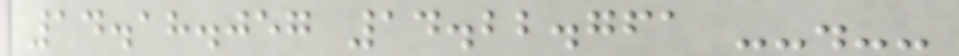14.18.057 14.22.761 --.--
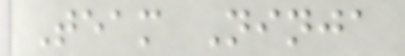Team Ninja
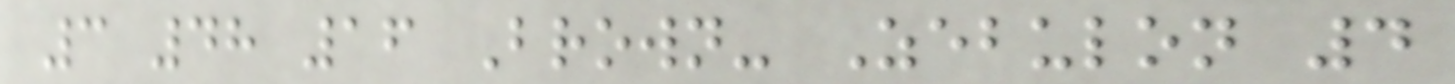3 48 16 Brown- Zebulon 4
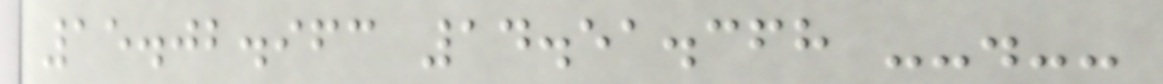15.02.963 14.51.368 --.--
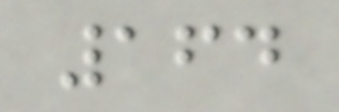164
